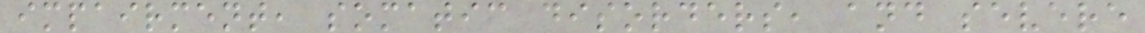impairment, somatic disorders, and severe
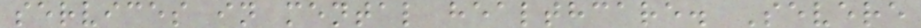services in mental healthcare. Severe
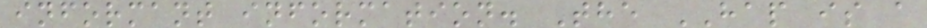informant information. The HAP is a
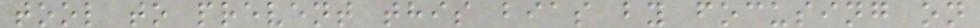tool to prevent this bias by focusing on
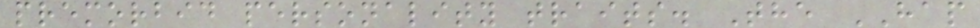premorbid personality traits. The HAP
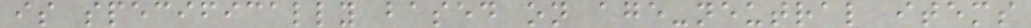is specifically based on age-neutral items
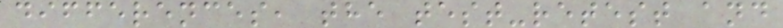differences, the test-retest and
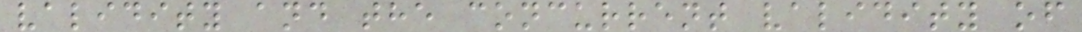validity and the concurrent validity of
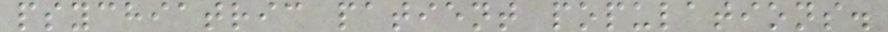psychiatric patient populations.
